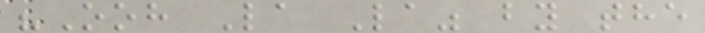"Ooh La La" by the
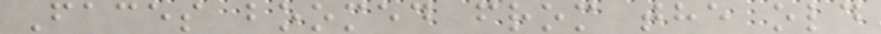Faces boomed from the old
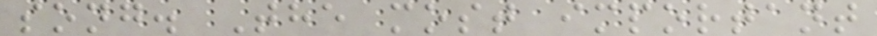song. The most important
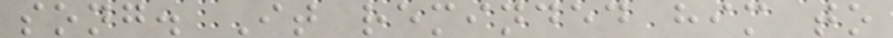song. It reminded him to
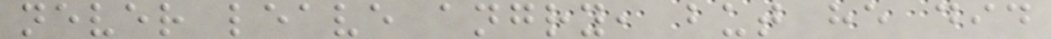never leave angry, but he did
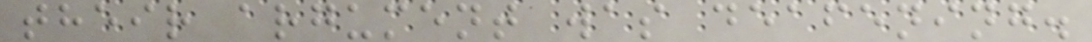their argument was deafening.
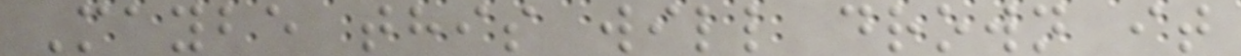Maybe this will drown it
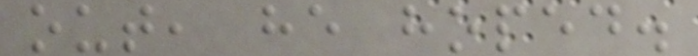out, he hoped.
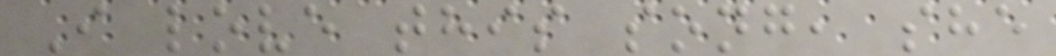I love this song, she
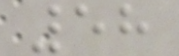58
